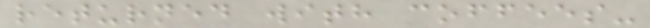returned with coffees-
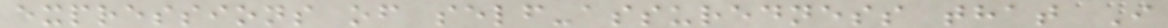expressions of self-assuredness that I
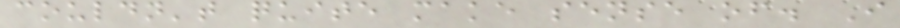couldn't quite make sense of. I
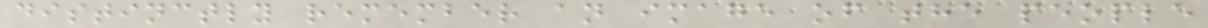distinctly remember an image of the people
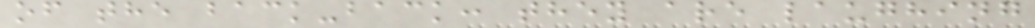of the back-back: they are laughing
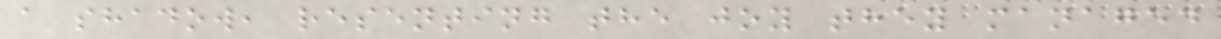a shadow, resenting the joy they managed
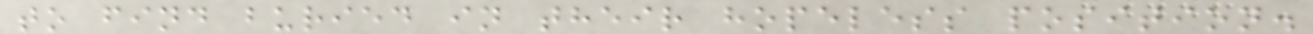to find buried in their hopeless position.
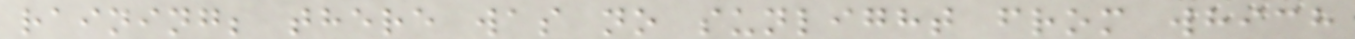raining; there was no sunlight from which
